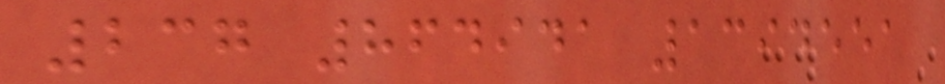237 864941 1394551
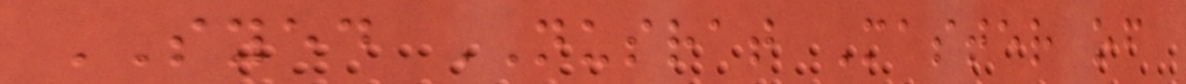SYED NUSRAT Master of
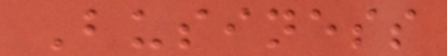Business
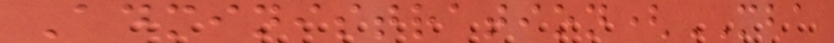Administration(MBA
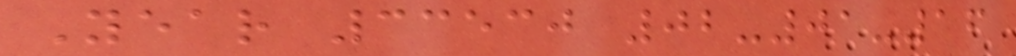Year 33530 02-01-16
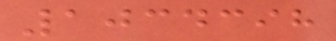1034398
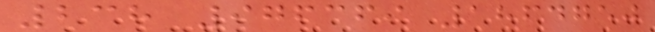238 976369 1864750
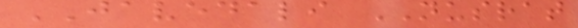JAVEDALI NUSRAT
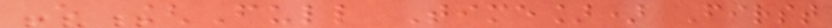E [Full Time]) First
